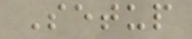Setup
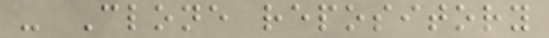- Clone repository
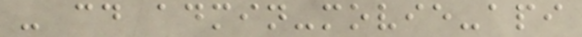- cd admin-movie-api
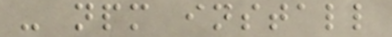- npm install
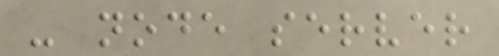- node server
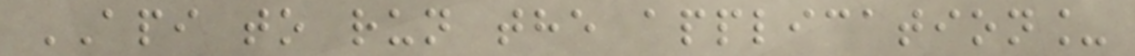API to run the application_
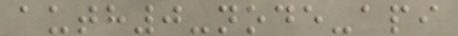auth0-node-api
